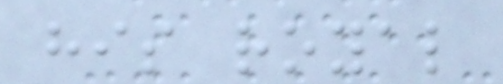his royal
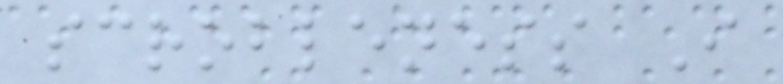scrobleness I
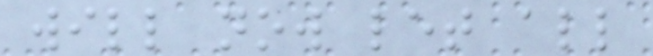will now let all
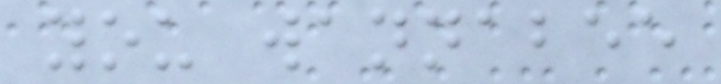you wannabee
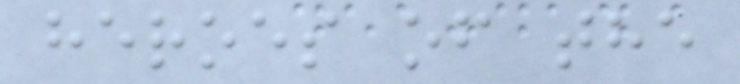heroes of the
